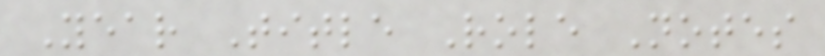Year Title Role Notes
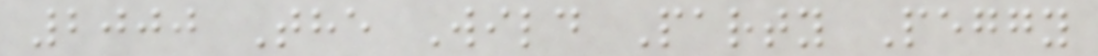2000 The Wild Party Peggy
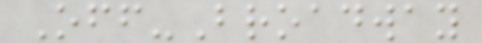Off-Broadway
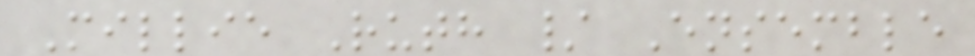Millie Ruth / Ensemble
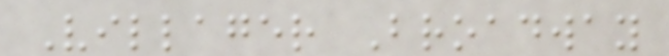Villager Broadway
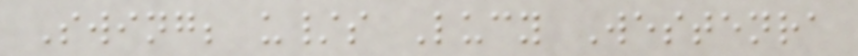Swing; u/s Lucy Westenra
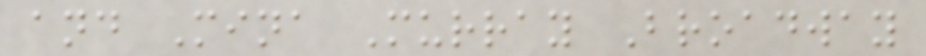and Mina Murray Broadway
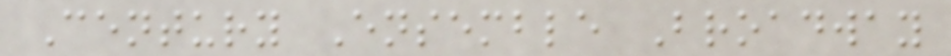Century Ensemble Broadway
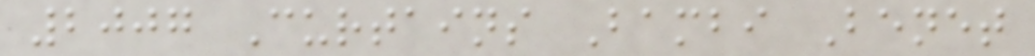2007 Curtains Bambi Benet
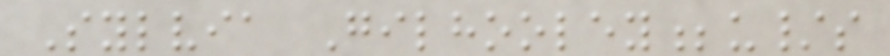Sylvia Gilhooley;u/s
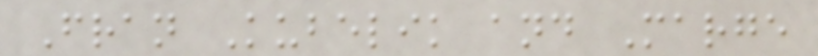Fran Kubelik and Marge
